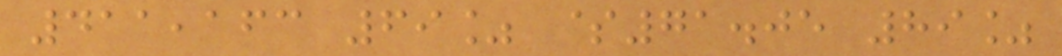411,163 69% $71.05 89%
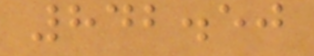842.50
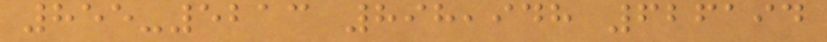855-5213 898,948 626194
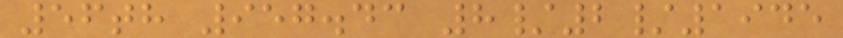56th 957.43 8/2/1945
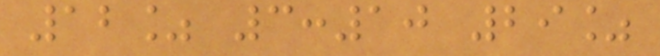12% 3:10 29%
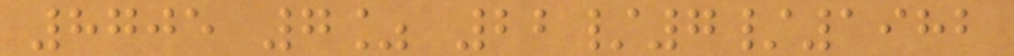8705 7% 22/7/1982
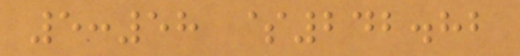5:58 $242.82
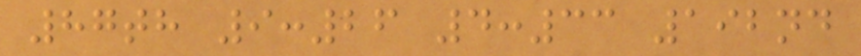87th 9:26 4:33 192nd
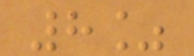8%
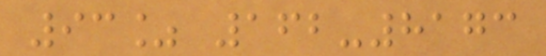93% 162-8173
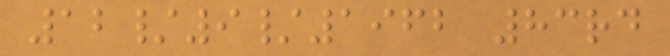12/9/1962 83rd
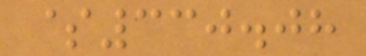$330.08
